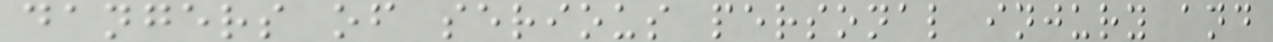dangers of serious personal injury and
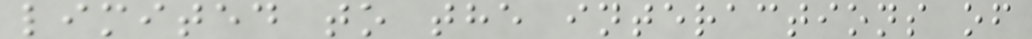limited to the interactions of
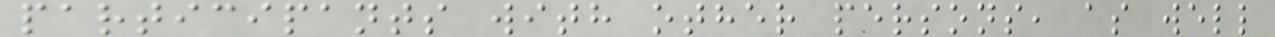participants with other persons, as well
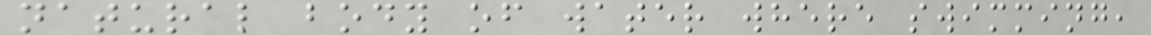natural body of water where swimming,
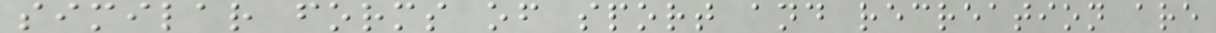similar forms of sport and recreation are
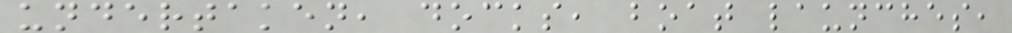undertaken, docks, boat launches,
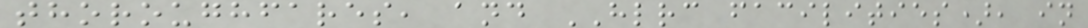thoroughfares, and HLRC facilities), in
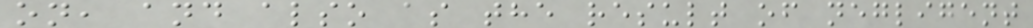on, and also as the result of negligent
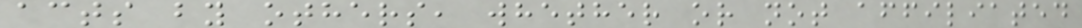acts by others, whether or not affiliated
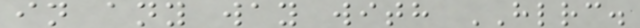in any way with HLRC.
